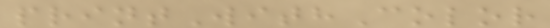printWithColor
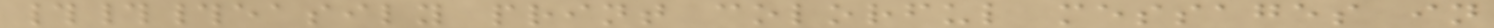###easily print colorful messages in
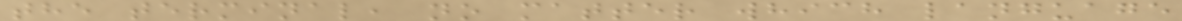the terminal, no matter which language
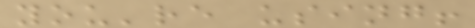you're using!
